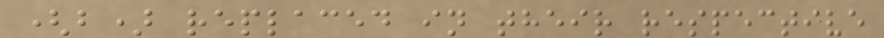(b) replaced in their respective
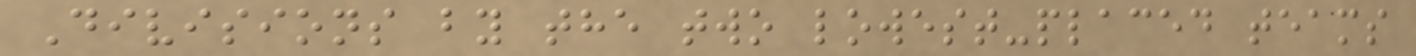Divisions by the two lowest-placed teams
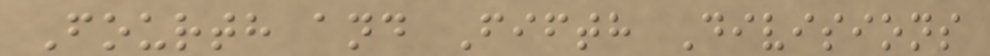Fourth and Fifth Divisions
